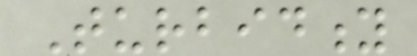Turbidity
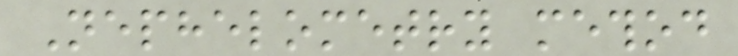Nephelometry method
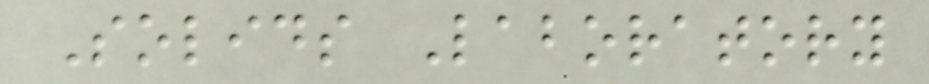Solids Laboratory
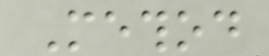Method
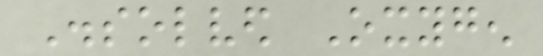Dissolved Oxygen
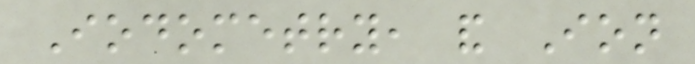Iodometry, and Ion
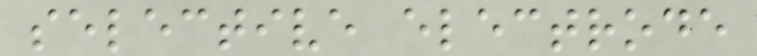selective electrode
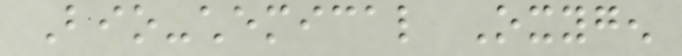Bio-chemical Oxygen
